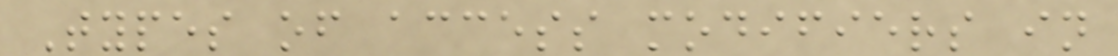Types of access modifiers in
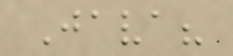Java?
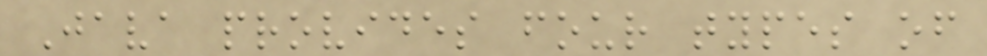Java provides four types of
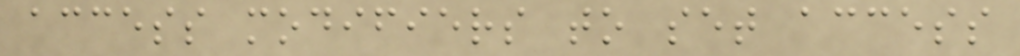access modifiers to set access
